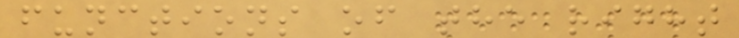functions of the right
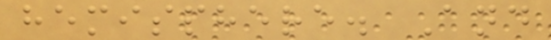hemisphere. And
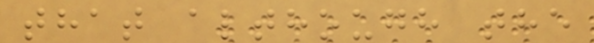that although the
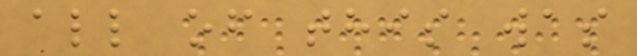all of this was
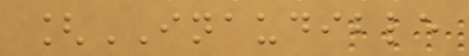[INAUDIBLE
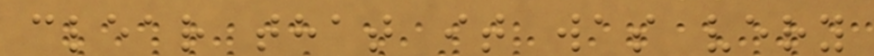clear that it was very
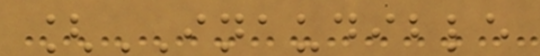[INAUDIBLE
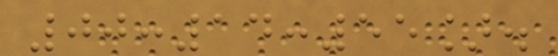00:14:55].
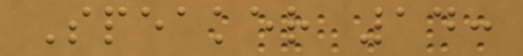Speaker 14:
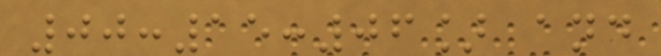00:15:06] and
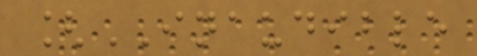[INAUDIBLE
